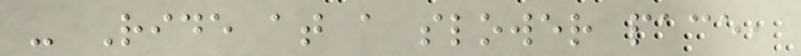- Ride at a slower pace,
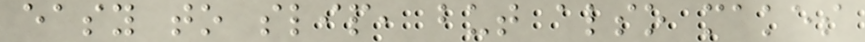easy to slip, but also makes
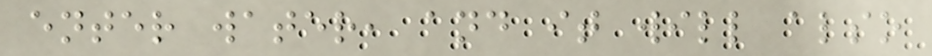enter water, and it will also
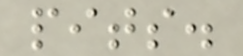pits.
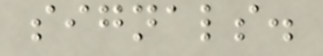signals.
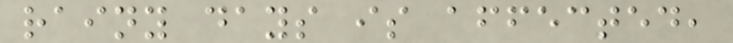rainy days is affected,
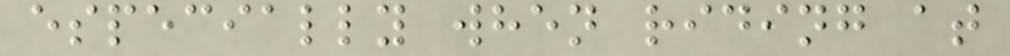especially when riding at
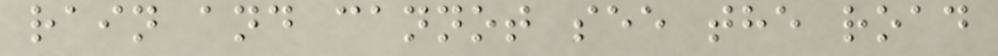rain and cannot see the road
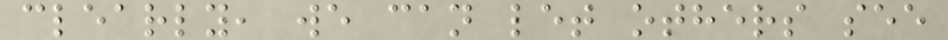clearly, we can let others see
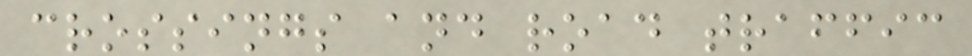crossings and road traffic
